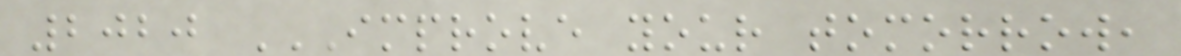2020 IMPROVE YOUR TOMORROW,
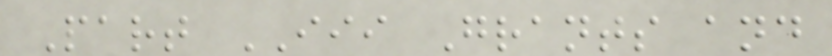Part III Grants and
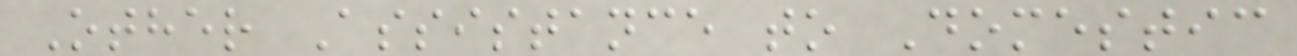Other Assistance to Domestic
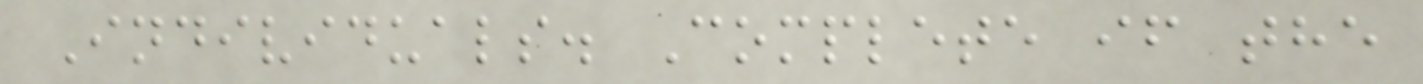Individuals. Complete if the
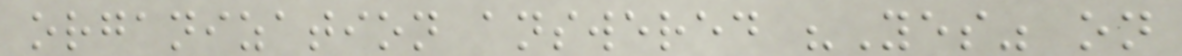organization answered "Yes" on
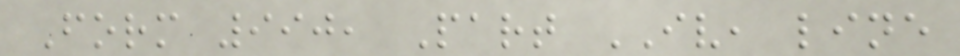Form 990, Part IV, line
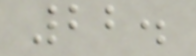22.
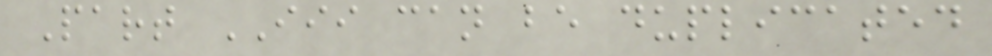Part III can be duplicated
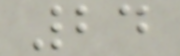24
